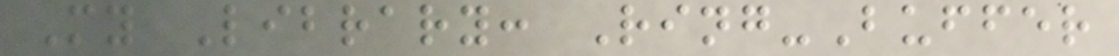My Library: Ring-Buffer
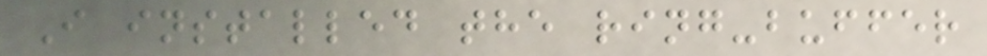I installed the ring-buffer
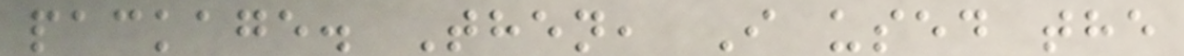package. Then, I used the
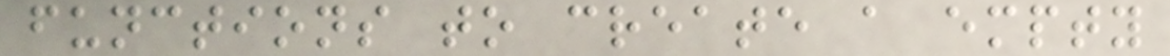functions to create a empty
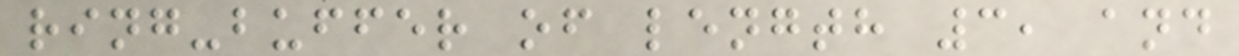ring-buffer of length 3, and
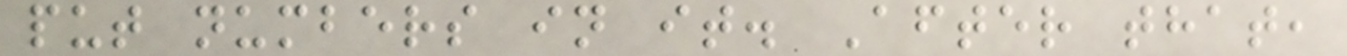put numbers in it. After that,
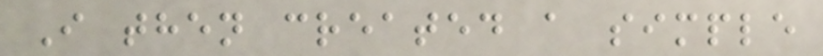I then created a simple
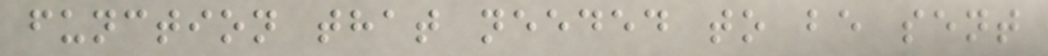function that needed to be sent
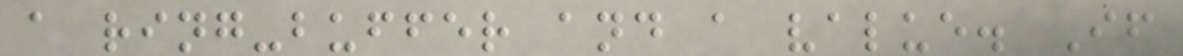a ring-buffer and a value. If
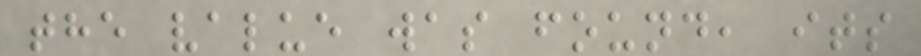the value was found, its
